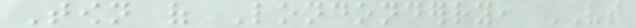Town of Londonderry, VT
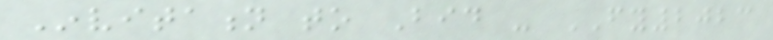Invitation to Bid - FY2023
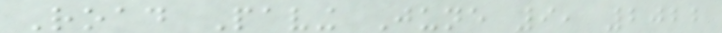Road Paving June 9, 2022
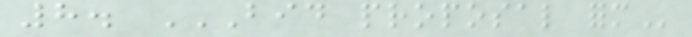8. BID PROPOSAL FORM
